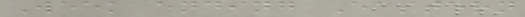Week ending Eastern
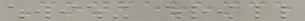Conference
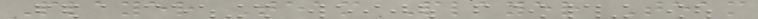Player Team Player Team
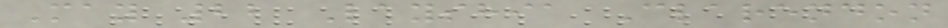May 22 Layshia Clarendon
